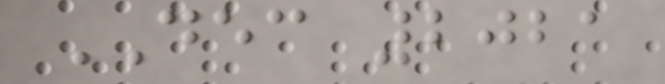DEC 2021
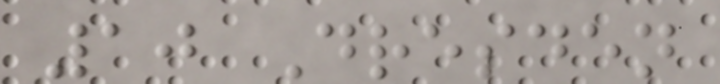10 Dresden
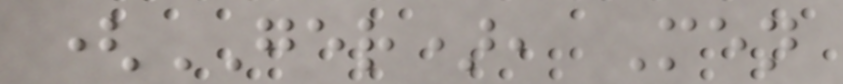(GER), Men
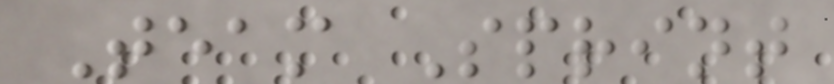Team Sprint
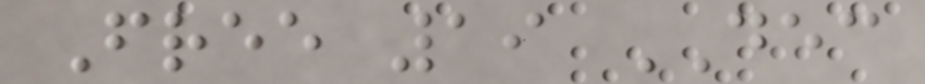Free 19 DEC
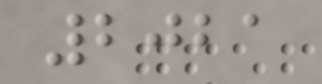2021
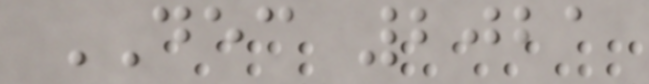DEC 2021
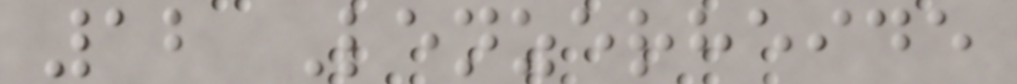12 Lenzerheide
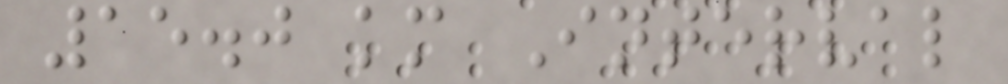15.0 km Interval
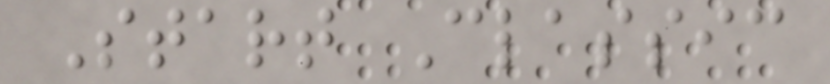Start Classic
